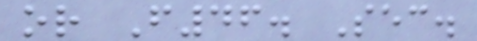or F46. Sec.
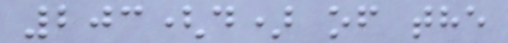203(d) of the
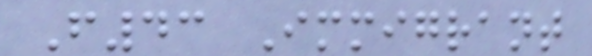F43 Immigrant
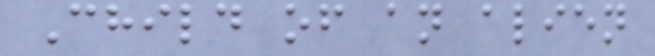Child of an alien
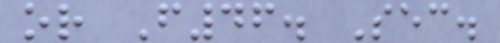or F46. Sec.
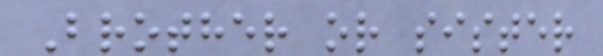Brother or sister
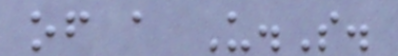of a U.S.
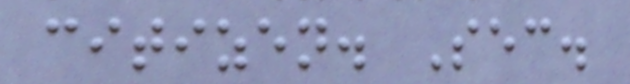citizen. Sec.
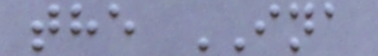the INA
